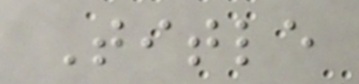Title
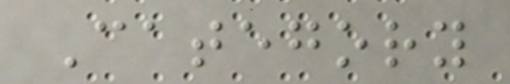Category
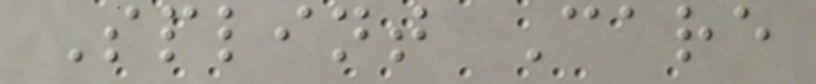Splint Care
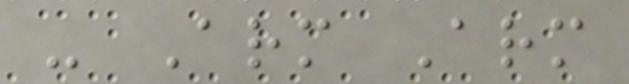- Arm Arm
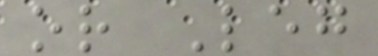or Leg
